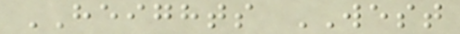HEIGHTS WEST
